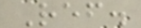Ref.
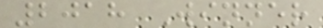2018 Winner
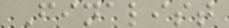Finalist
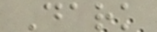Dark
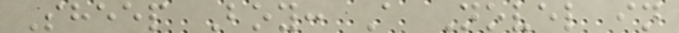Sheep Boy: A Novel in
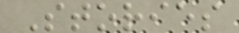Stories
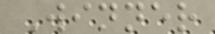Winner
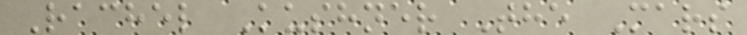Rachel Kushner The Mars
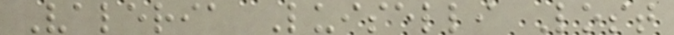Valeria Luiselli Lost
